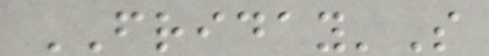FRIDAY'S
